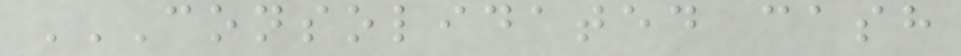CONSOLIDATED CASH
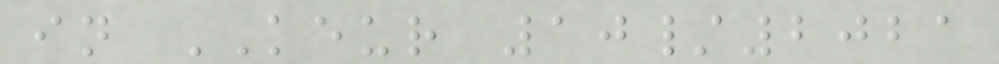in KEUR 10/2021
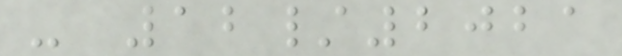- 12/2021
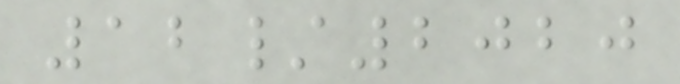12/2020
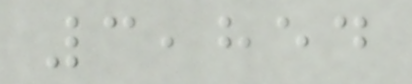3,854
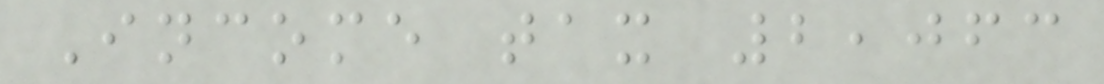Income tax 2,063
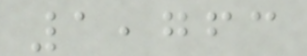1,763
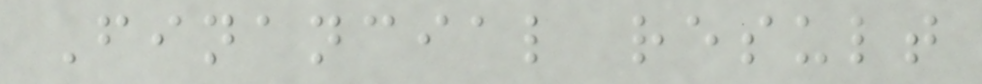Financial result
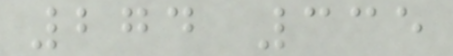274 335
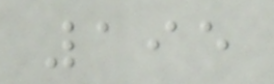195
